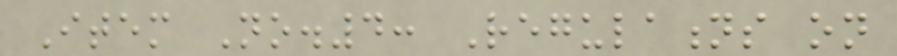Item No.4: Regulations on
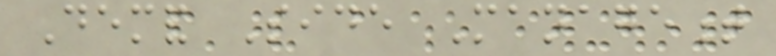Demand Side Management
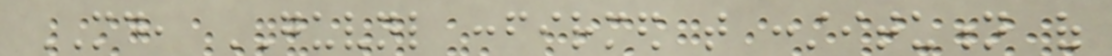MD, GUVNL confirmed that constitution of
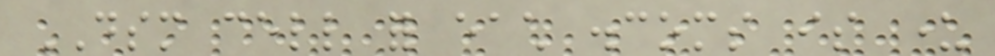DSM cell for each discoms is under
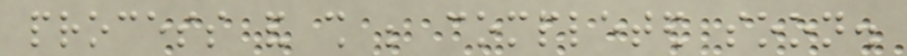process and shall be completed soon.
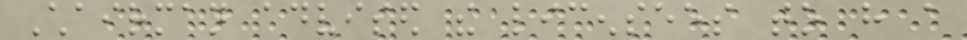Chairman advised the licensees to have a
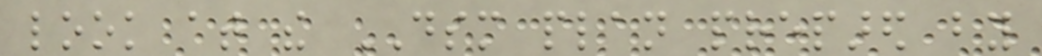look at the DSM plan prepared by
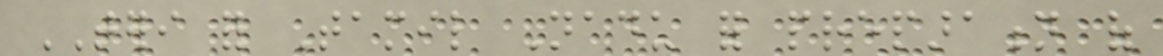TERI for Tamil Nadu for preparation of
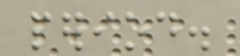period.
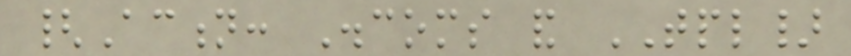{Action: Discoms and TPL}
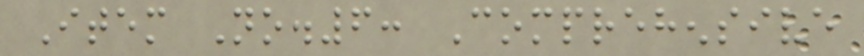Item No.6: Comprehensive
